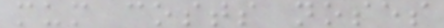mum costs noses
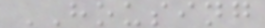HOUSING
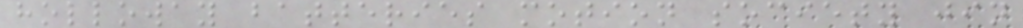holloway batteries motion society jin
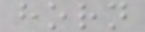horn
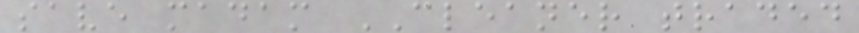save madam CLEANER traded
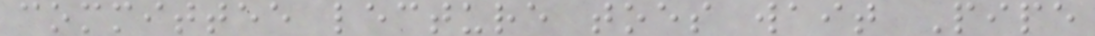committee lecture toes wait Pipe
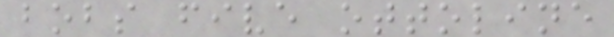bobs five ottoline
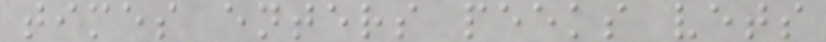times enters peeks vets
